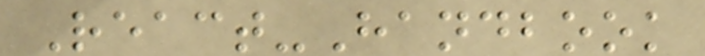React-Handbook
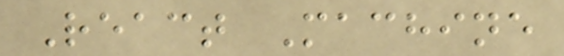React Machine
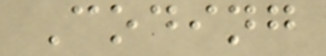Coding
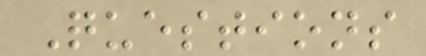Questions
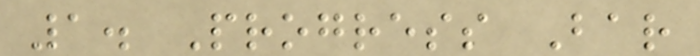1. Progress Bar
